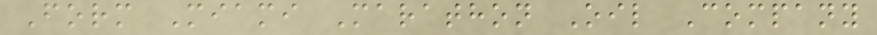Form Miami Marathon Oil Company
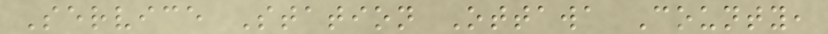Service Station Ottawa County,
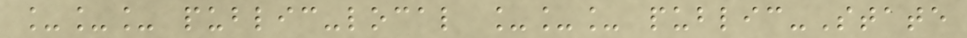___ public-local ___ public-State
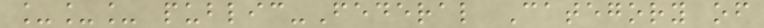___ public-Federal Category of
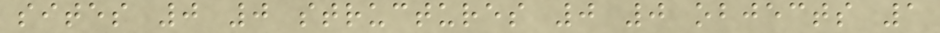sites 0 0 structures 0 0 objects 1
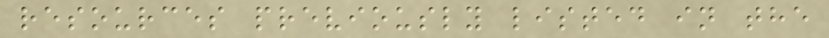resources previously listed in the
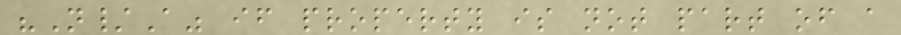"N/A" if property is not part of a
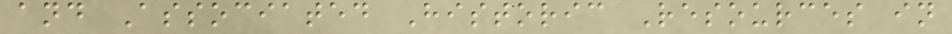and Associated Historic Resources in
